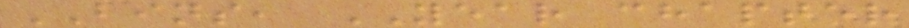BINS, YEAR chapter
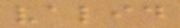valid
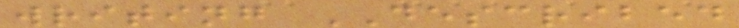writing DESCRIBED
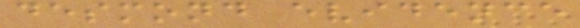desmond evidence
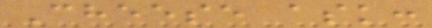Cheese ask:
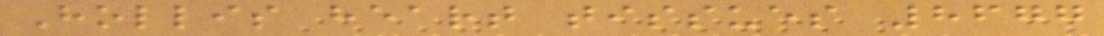Hollis heart tissues 8677
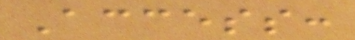Access:
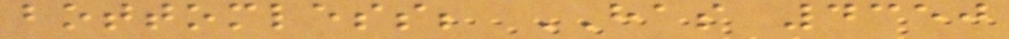bottomless; HAS 4350
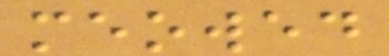meowed
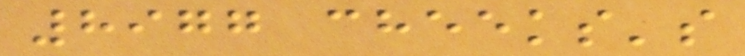8977 cheeks's
